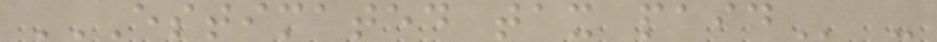ESTIMATED TAX PAID -
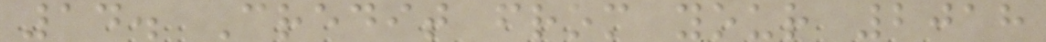14. Credit from your 2018
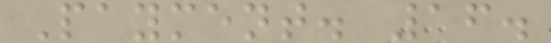Payment. 16.
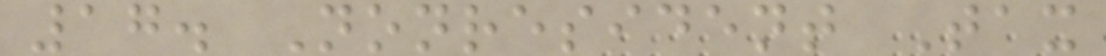17. Nonresident Tax
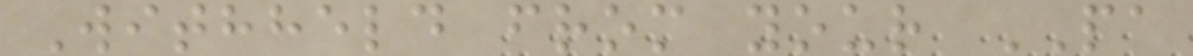Withheld from your PA
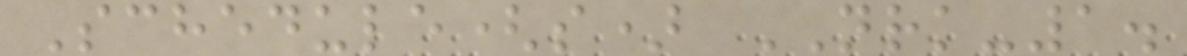Schedule(s) NRK-1.
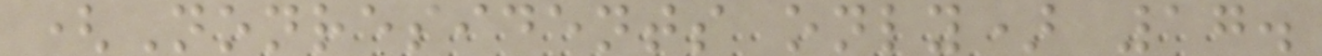(Nonresidents only) 17.
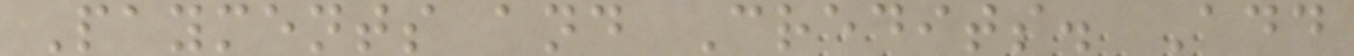Payments and Credits. Add
